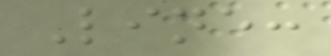Line:
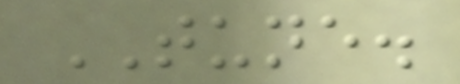TUNE.
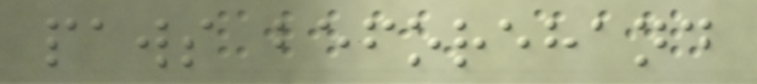paws beforehand
